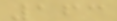163
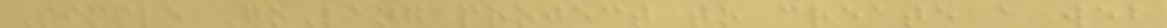Simple GoLang project to create a web
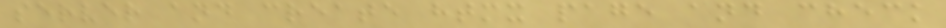server and create htmx page and check
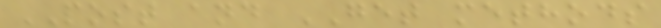POST and GET methods
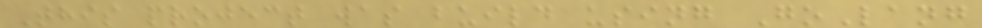This project was build using GoLang
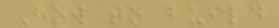How to build
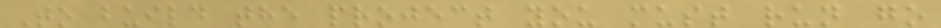To build the project you must run go
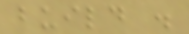build .
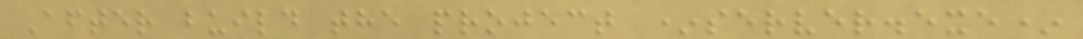After build the project *server.exe*
